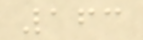163
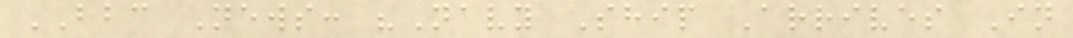BBC News: "Navy Ship Arrives In
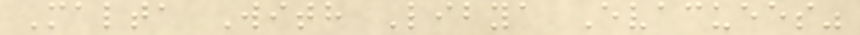Malta With Libya Evacuees"
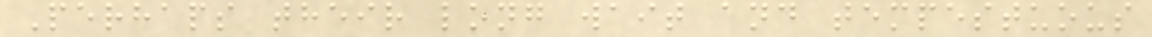Perhaps their long wait and tempestuous
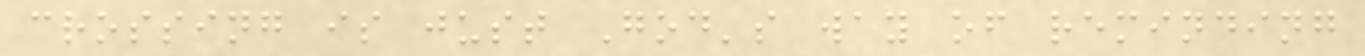crossing is just God's way of reminding
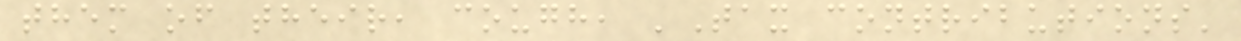them of their, cough, 'Tax contributions'
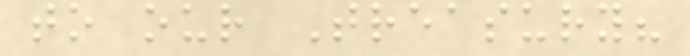to our Treasury?
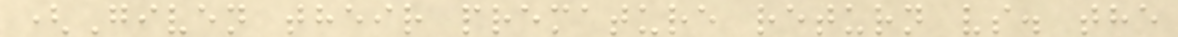(Given their premature return vs. the
